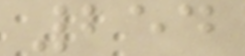254
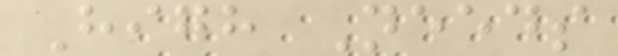High Needs
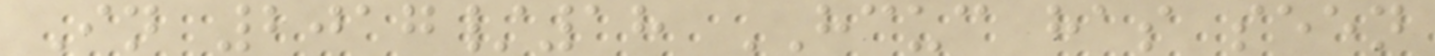In 2017/18 HCUC has seen
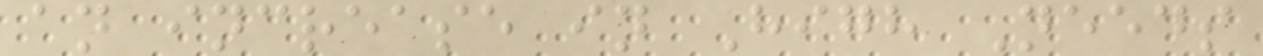an increase in High Needs
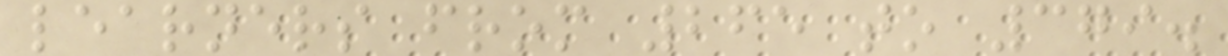learners from 265 to 379.
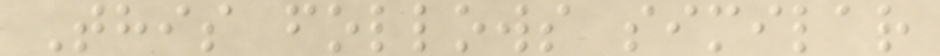This follows similar
